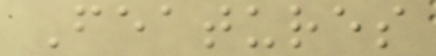Features
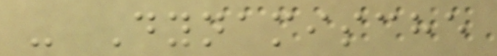- Dynamische
